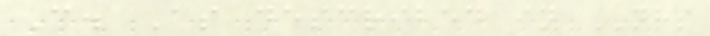C. As described in NRS
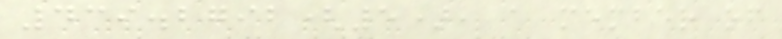439.2792(5), a member of
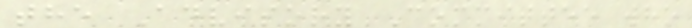the Advisory Committee who
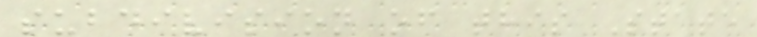subdivision of this State
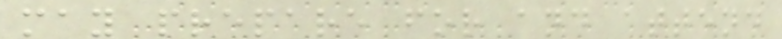may prepare for and attend
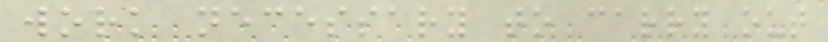work necessary to carry out
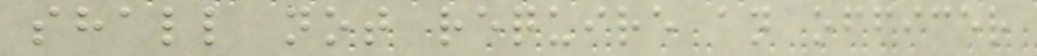shall not require an officer
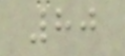80
